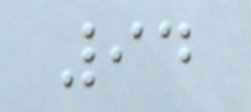94
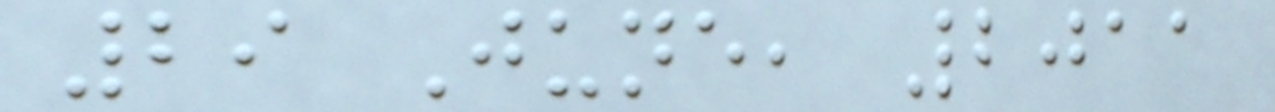29 June, 2011
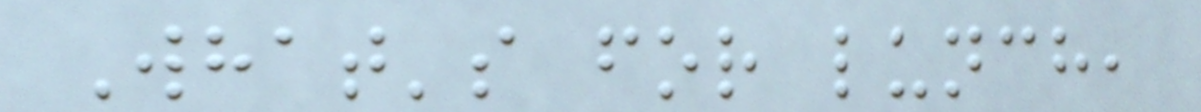What's for lunch,
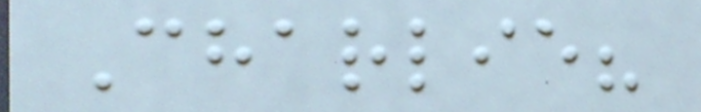Charlie?
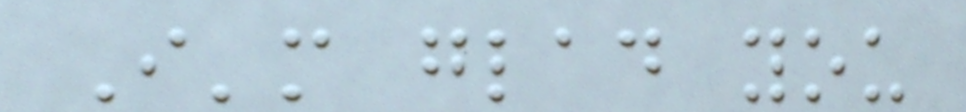I'm glad you
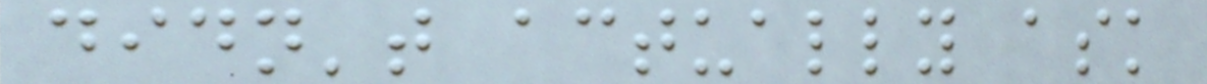didn't actually ask
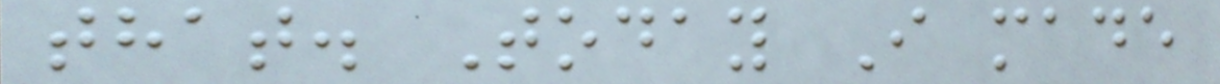that. Today I made
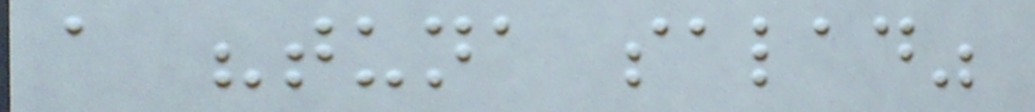a "tuna salad"
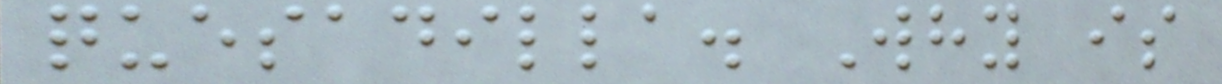quesadilla. Why is
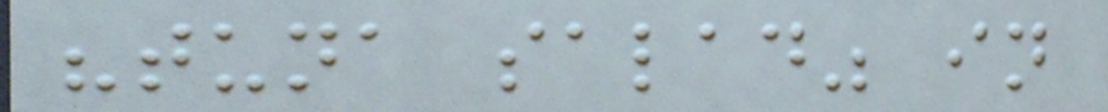"tuna salad" in
